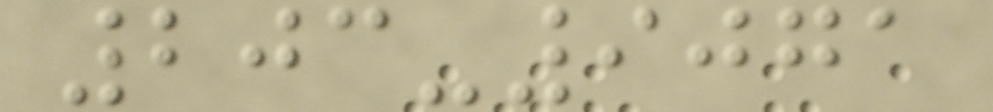203-9071
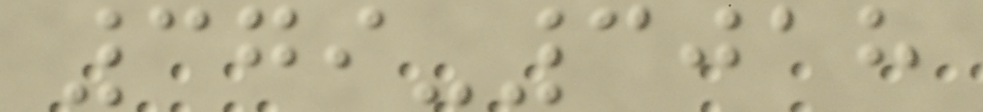379-3018
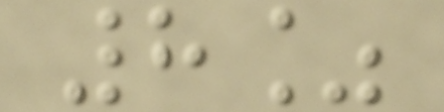8%
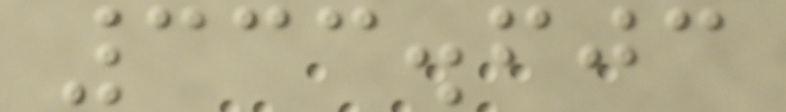333.603
